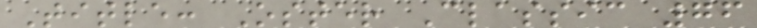Title: Oster Classic 76
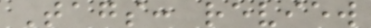Tags: review
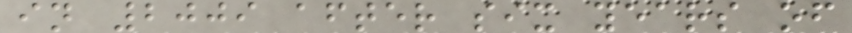in 2009 after six years of
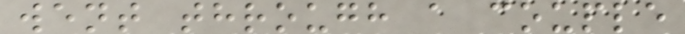went through a couple
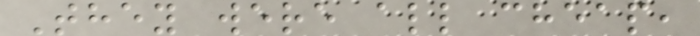They were all cheap,
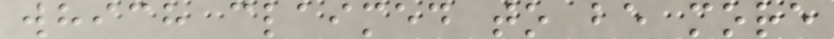which claimed to be more
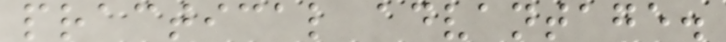practical advantage.
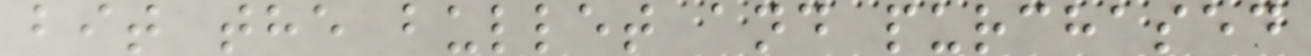bit the bullet and purchased
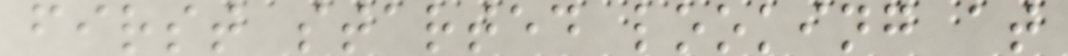first started looking at
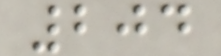204
